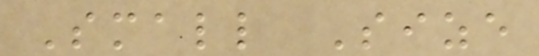Small Size
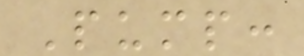Pump:
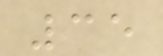35
